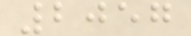2057
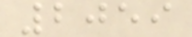2059
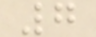7
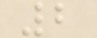2
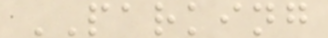PARKING
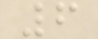6
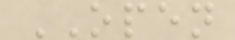OPEN
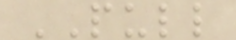PULL
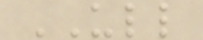ULL
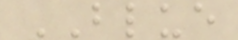BLUE
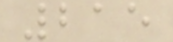215
